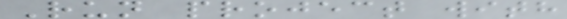Run project with
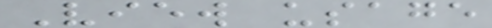View usage
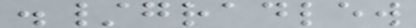./gradlew
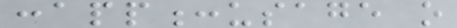:app:usage o
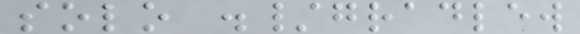solo ./gradlew
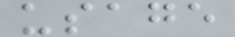usage
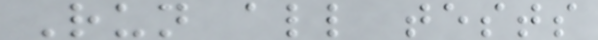Run all tests
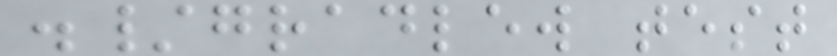./gradlew test
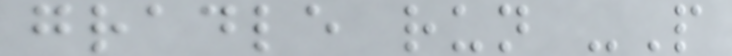gradle run -P
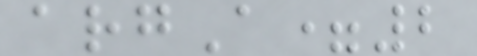argA=2
